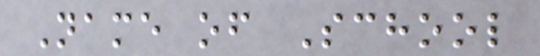Name of School
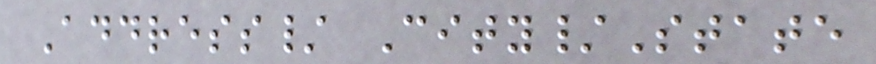Address/ City/State
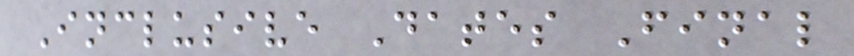Inclusive Dates Final
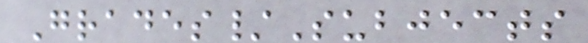Grades/Subjects
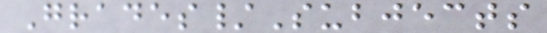Grades/Subjects
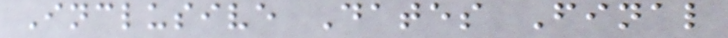Inclusive Dates Final
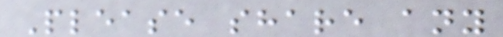Please share any
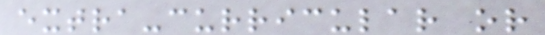extra-curricular or
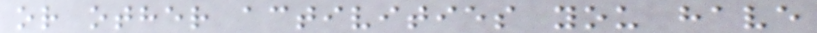or other activities you have
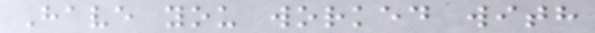Have you worked with
